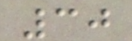30
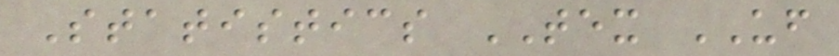Statistics TEX UF
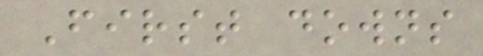First downs
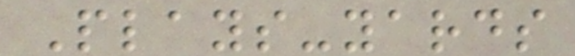Plays-yards
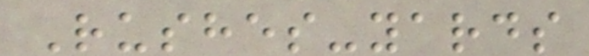Rushes-yards
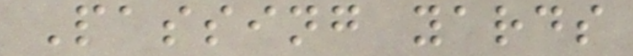Passing yards
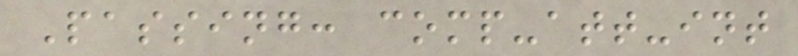Passing: comp-att-int
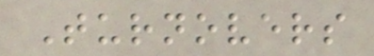Turnovers
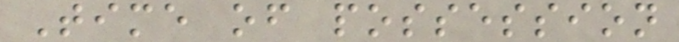Time of possession
